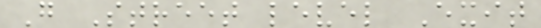G Street level Exit
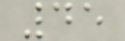45
